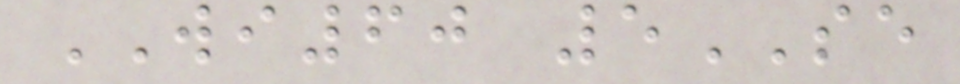WI60 5SE
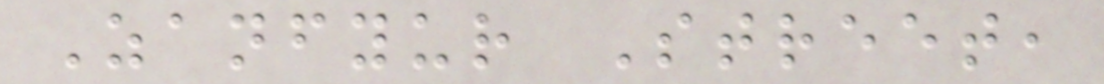Zanfyur Street,
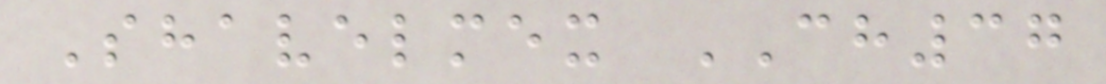Shavelmex CH37
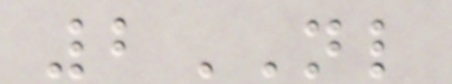2NL
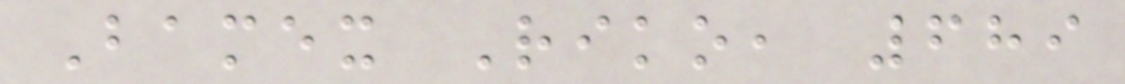Bamex Riko, 689
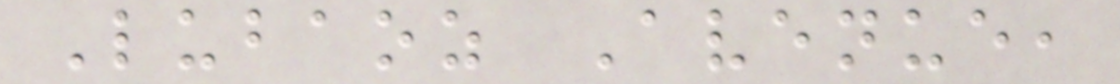Lubaoz Avenue,
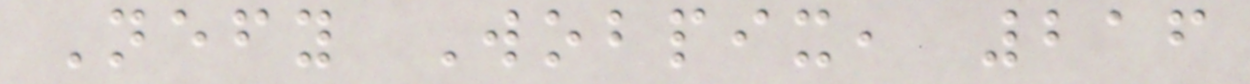Nefy Wobpix, 216
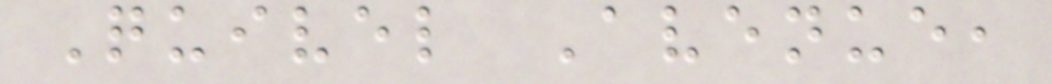Quivel Avenue,
